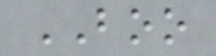BOO
